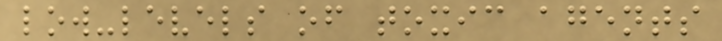low-levels of toxic agents
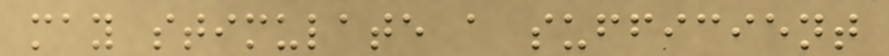may stimulate a sufficient
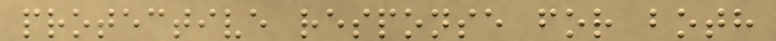protective response for both
